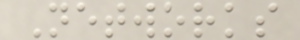Networks
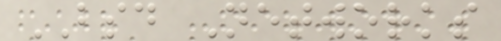BSD Networks
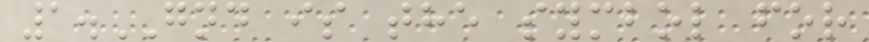1.GND is the symbol for
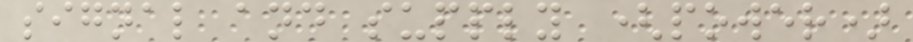signal and supply (power)
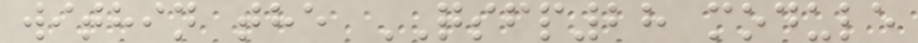within the QSFP28 module
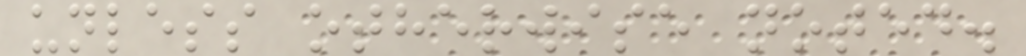unless otherwise noted.
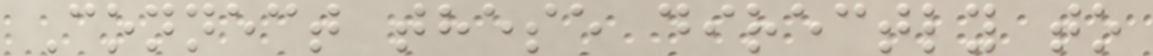Connect these directly to
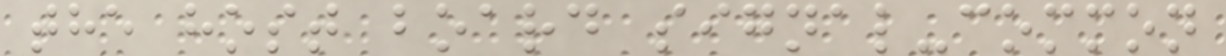the host board signal-common
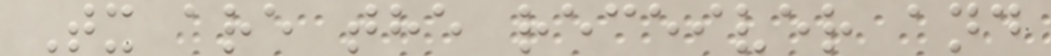Tx are the receiver and
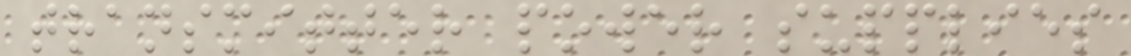transmitter power supplies
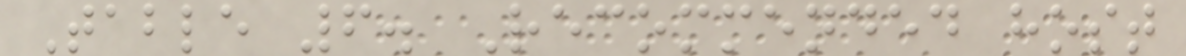Table 6. Recommended host
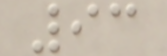93
